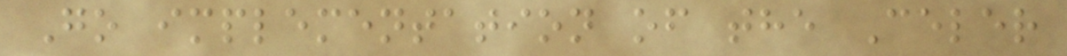Go implementation of the Celer
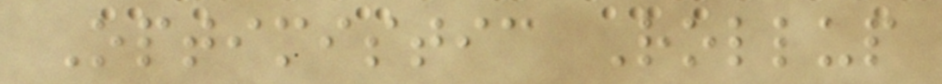Optimistic Rollup
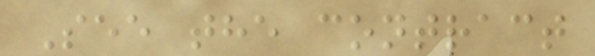See the contract
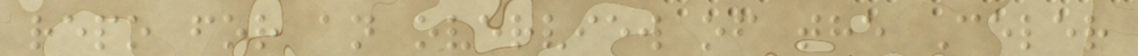repo for an overview of the Celer
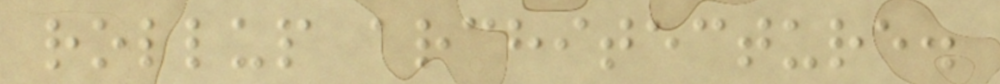rollup architecture.
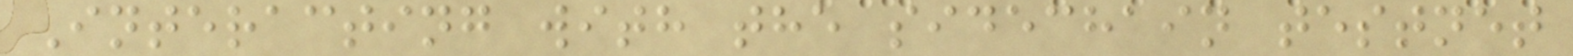Interacting with the sidechain testnet
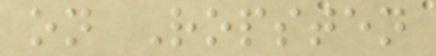on Ropsten
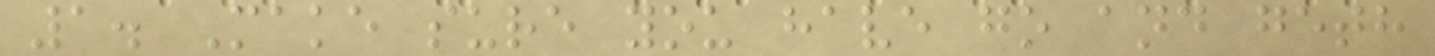1. Make sure you have go and geth
